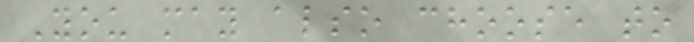You may also choose to
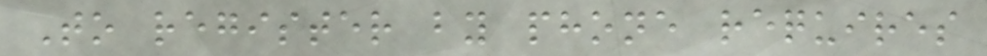To register by phone requires
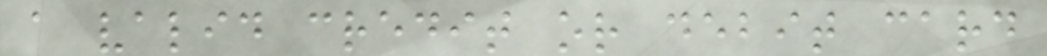a valid credit or debit card
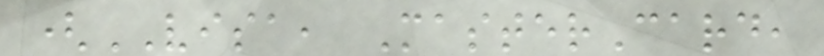(VISA, MasterCard,
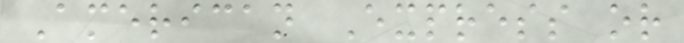American Express or
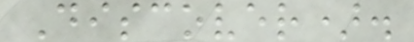Discover).
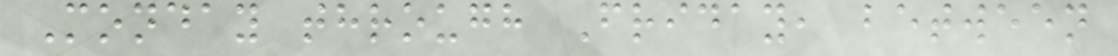Monday through Friday, between
